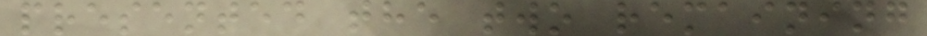presented the two remaining
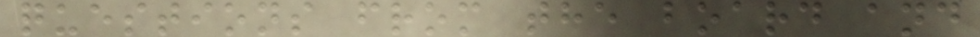questions from the board and
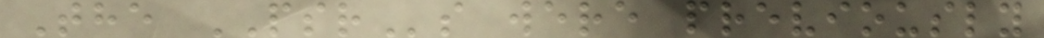The PSRs were previously
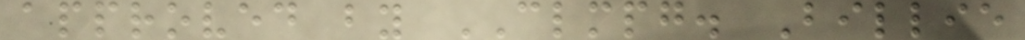approved by CLMPG. Billie
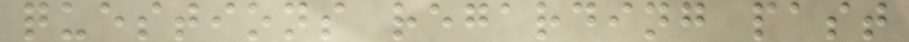questions regarding past
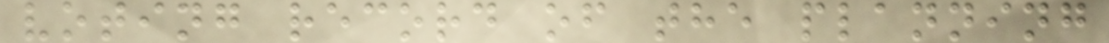voting record of the planning
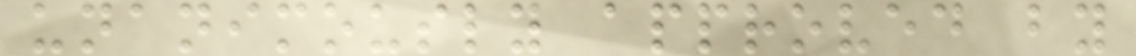unanimously approved by
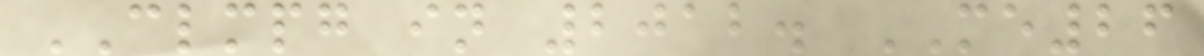CLMPG in 2012. ME26
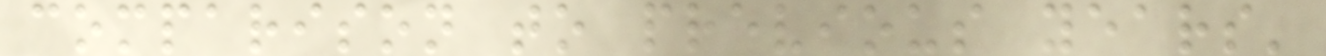comparison to previous years'
